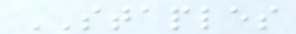STAPLES
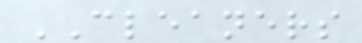CLEANERS
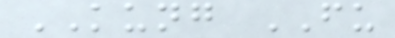KUNG FU
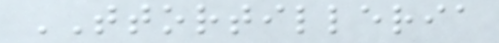TTORTILLERIA
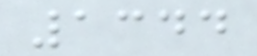1344
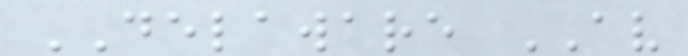DELAWARE AV
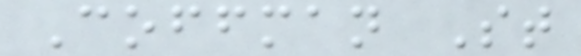Coffman St
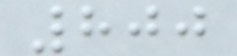800
